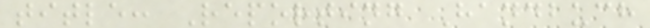title: Reporting Handbuch
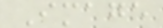Image
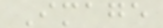Image
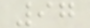97
